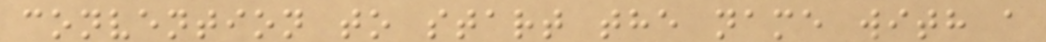convention to start the name with a
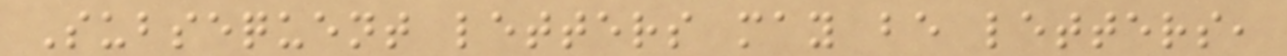Subsequent letters may be letters,
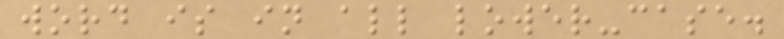word is in all lower-case.
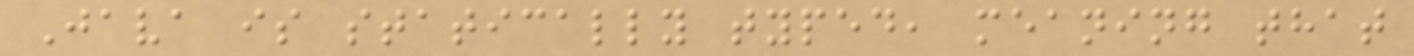Java is statically typed, meaning that
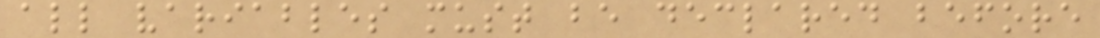all variables must be declared before
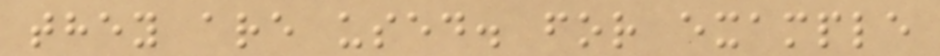they are used. for example
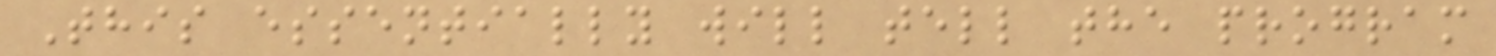This essentially will tell the program
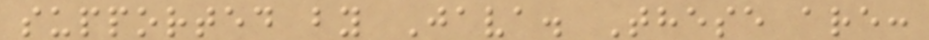supported by Java. These are:
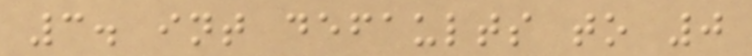3. int defaults to 0
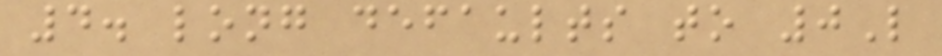4. long defaults to 0L
